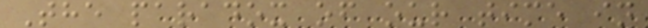The paradox of our time in
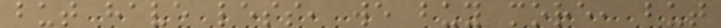but have less, we buy more, but
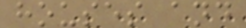houses and
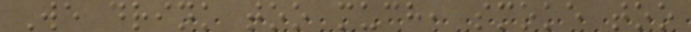We drink too much, smoke too
